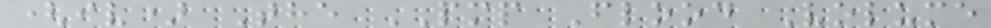(iv) The PMP Flood Volume
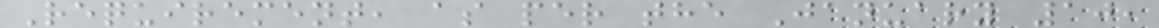Requirement, as per the January 10,
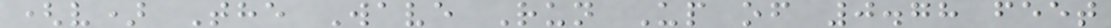(v) The Wave Run Up of 0.78 feet
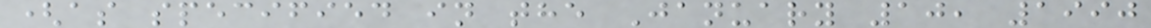(as specified in the January 10, 1990
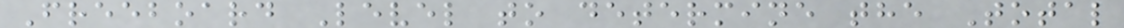Freeboard Level to determine the Total
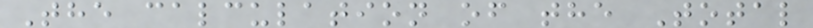The calculation of the Total
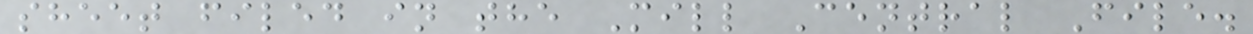sheet filed in the Mill Central File.
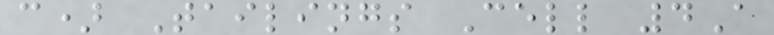c) Tailings Cell 4A
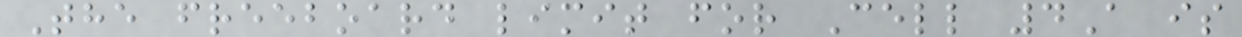The freeboard limit for Cell 4A is
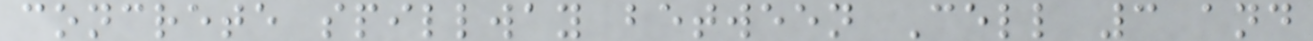concrete spillway between Cell 3 and
